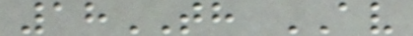18TH AV
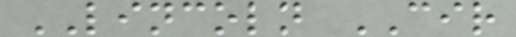LINCOLN CIR
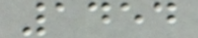1454
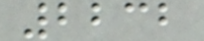2232
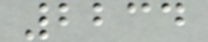2234
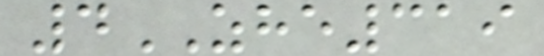4ZHE319
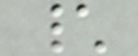\
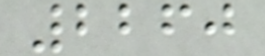2260
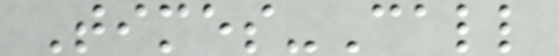Times-Call
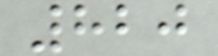820
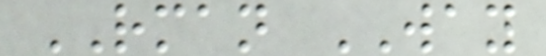RMAN WAY
